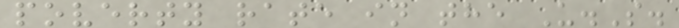poverty rate in the U.S.
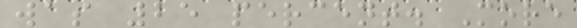was 25 percent. More
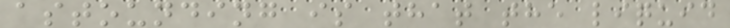astounding is that the liquid
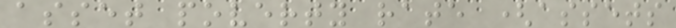asset poverty rate (assets
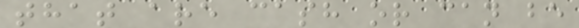that are cash or can be
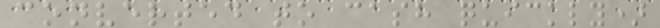converted to cash quickly)
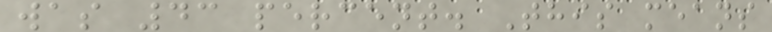was 43 percent. This means
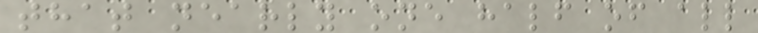that nearly one half of all
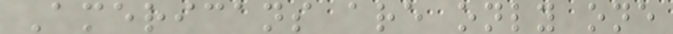Americans are only one
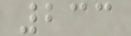233
